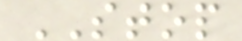STOP
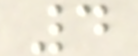4
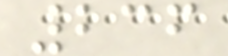236
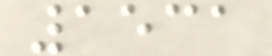1531
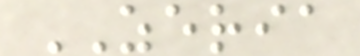ZERIA
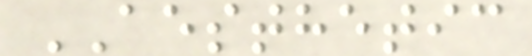AESTHETIC
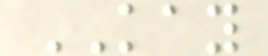KAY
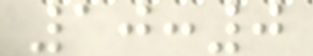10:0
